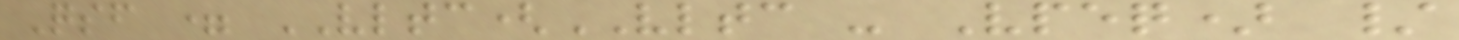Qsf = VLTC(VLTC - Vpeq) /
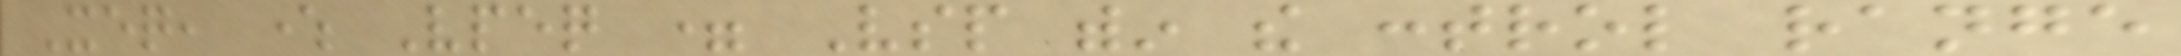Xeq, where Vpeq = Vsp within the control range
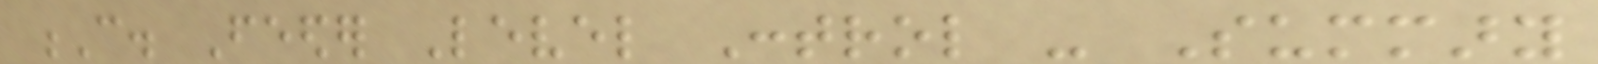C. Feeder Level Control - Summary
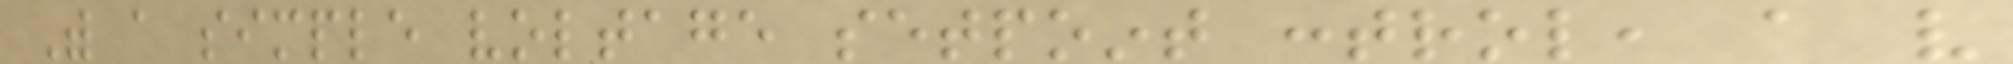With a simple voltage setpoint control, a very
